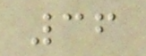36
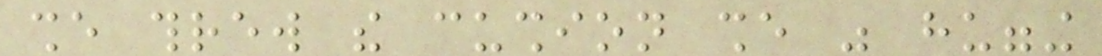she threw the cushion she was hugging
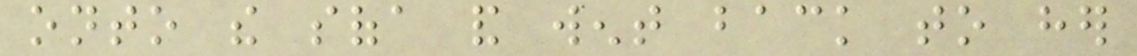onto the sofa and went back to her
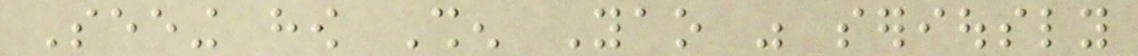Seeing how Shen Yao was seriously
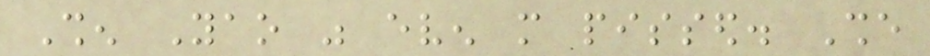Shen Yao was even more pissed. She
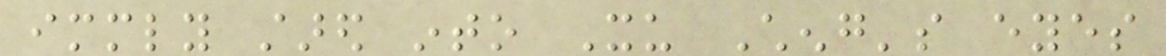immediately stared into Xu Cheng's eyes
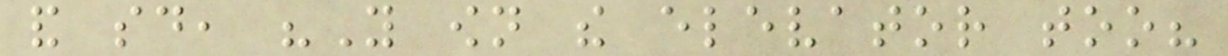and said, "You own the elevator too?
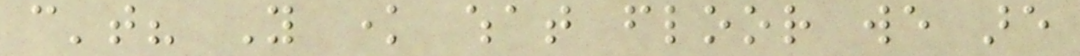can't? You know what floor we are
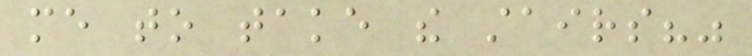me to take the stairs?"
